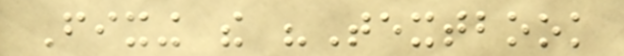Fixing the "Textbook
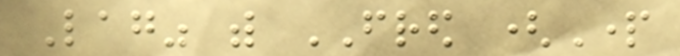Lag" with FRED (Part
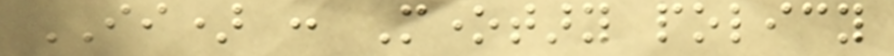II) : Monetary policy
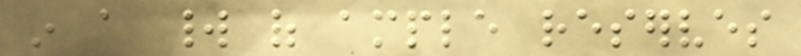in a world of ample reserves
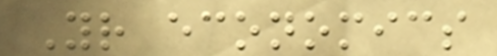Your economics
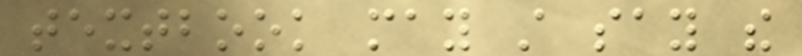textbook may still say the
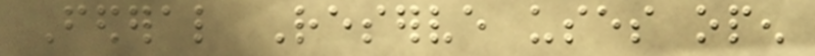Federal Reserve uses open
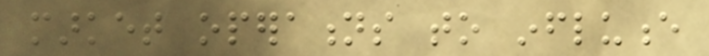market operations to influence
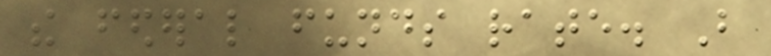the federal funds rate. But
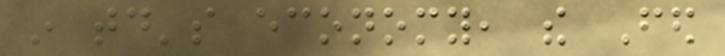in today's economy, the Fed
